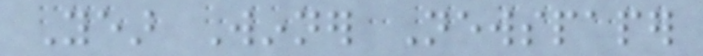Year Winner Newspaper
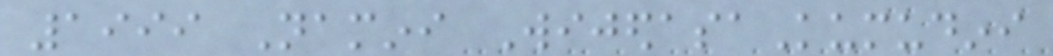1999 Namini WijedasaKumudini
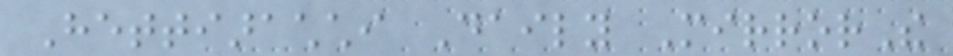Hettiarachchi Daily MirrorThe
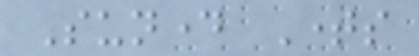Sunday Times
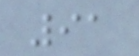91
